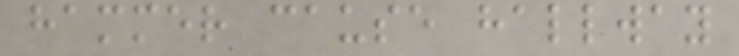hammer cause hallway
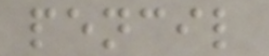pencil
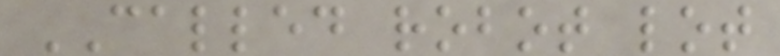CALLED robot lot
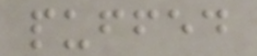puffed
